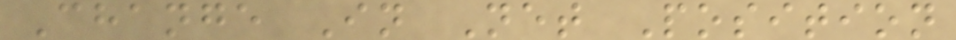Change In Net Position
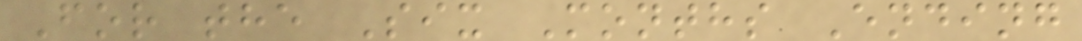For the Six Months Ending
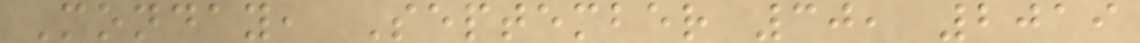Monday, September 30, 2019
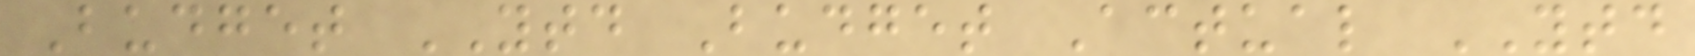Budget YTD Budget Actual YTD
